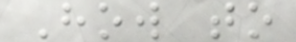How to
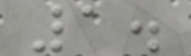1.
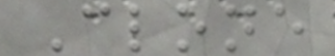Clone
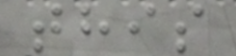this
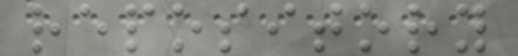repository
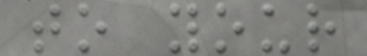to your
